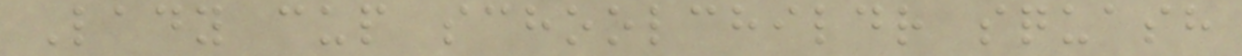Lady cup schoolchildr squash
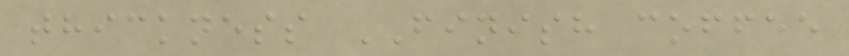thickness FINISH coffee
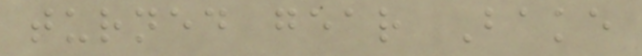turned gear Bake
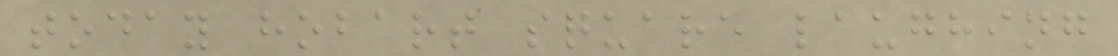today hobart square laughing
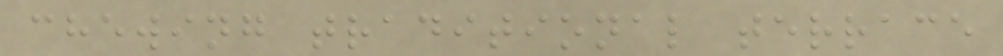chewing traditional terrace
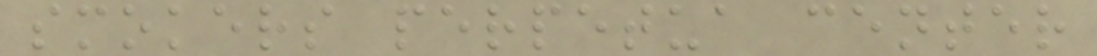smokers perpetua center
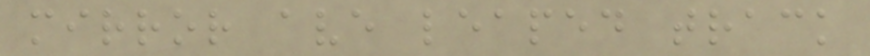mirror ave leaped track
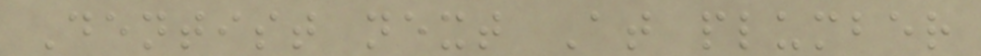Dentist next At plumber
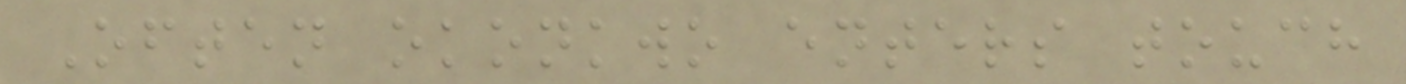Often okonkwo enters touch
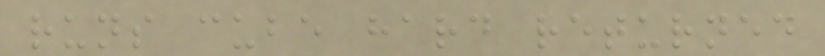runs cube hard returned
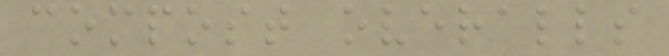compost overalls
